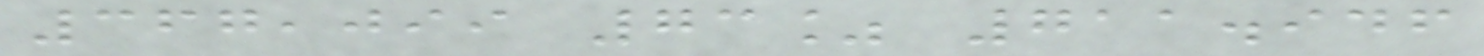367,099 73% 711.946
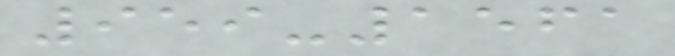959-1561
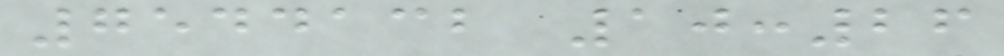7544132 10:26
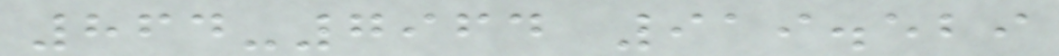864-7964 919.529
